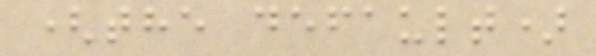(the default)
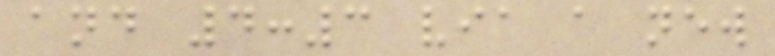and 4:3 via a new
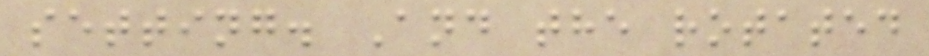setting. And the rotated
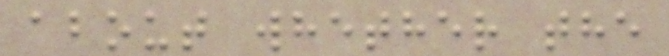about whether the
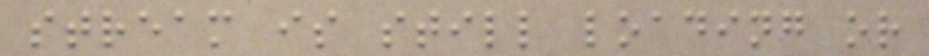stream is still loading or
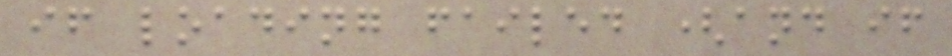if loading failed (and if
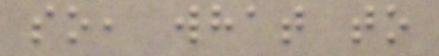so, what to
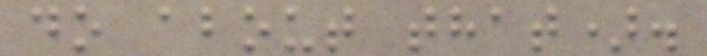do about that).
